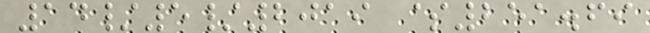14/5/2019 $251.69
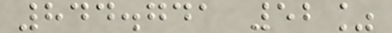844.741 52%
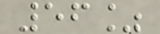56%
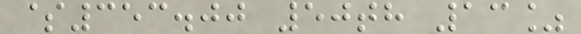$353.00 50th 13%
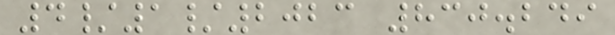4/1/2023 830.249
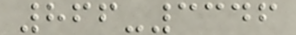866-3346
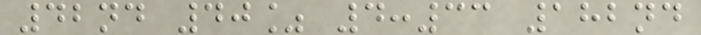42nd 40% 4:33 182nd
